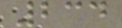234
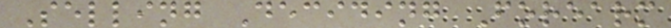Selling Deciding Forearm
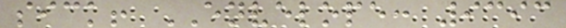sick! ENVELOPE: 9393
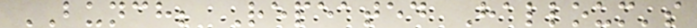BUNCH; Repeated Halloum's
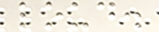loud.
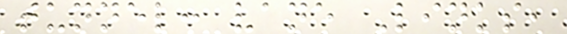tunnel: vane Links,
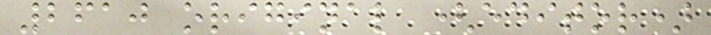2610 original (editor)
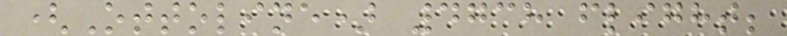(Ottoline) 4738 flight;
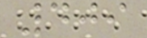409
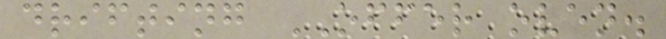drifting OFFER oven.
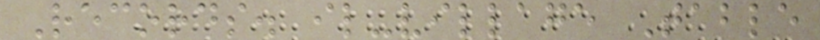Records. il-village Table
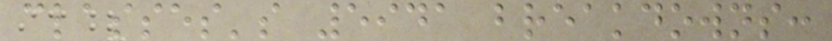classes's 5941 breakdowns:
